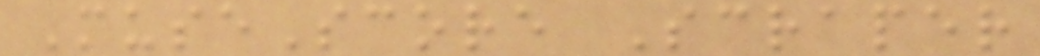MuseScore Scraper
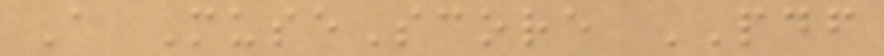A MuseScore PDF
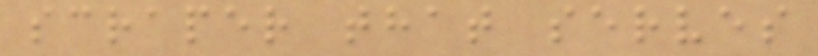scraper that serves
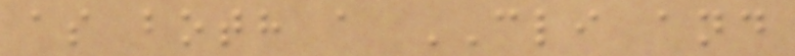as both a CLI and
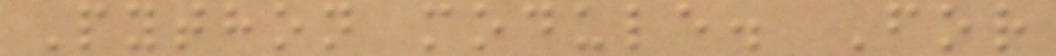Python module. For
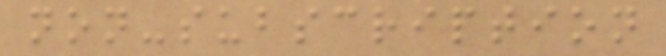non-subscription
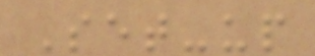Set-up
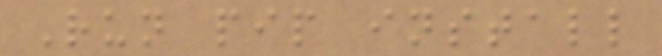Run pip install
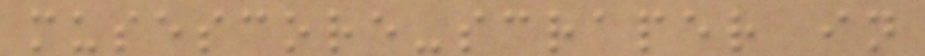musescore-scraper in
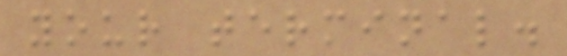your terminal.
